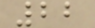22
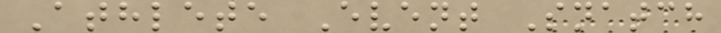Athlete Event Snatch
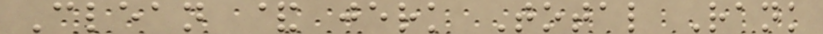Clean & jerk Total Rank
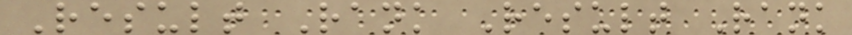Result Rank Result Rank
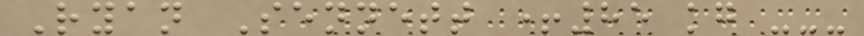Ryan Sennett +85 kg ---
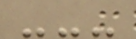---
